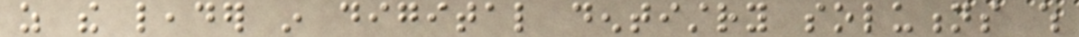as the leader in digital dentistry solutions which
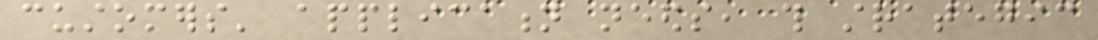customers' application needs, this strategic
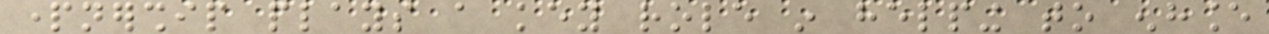partnership plays a key role in helping to enhance
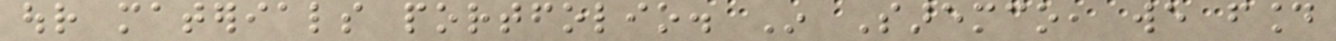our materials portfolio. In Saremco, we found
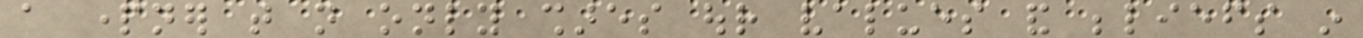a partner that not only shares our values and beliefs in
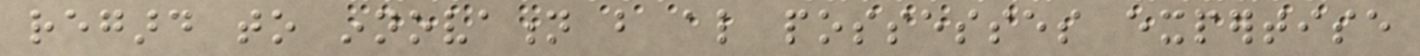regard to innovation but also possesses expertise
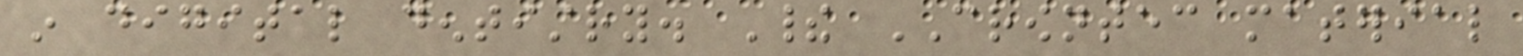in digital dentistry. Their CROWNTEC material
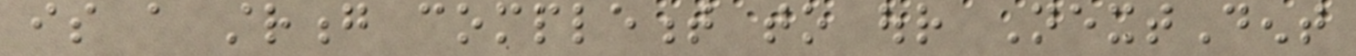is a strong complement to our NextDent
